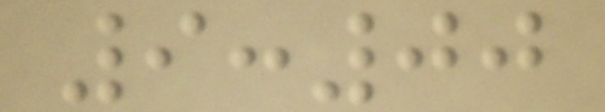9:00
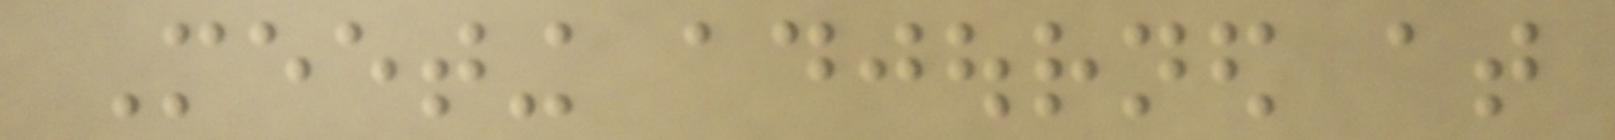Meeting adjourned at
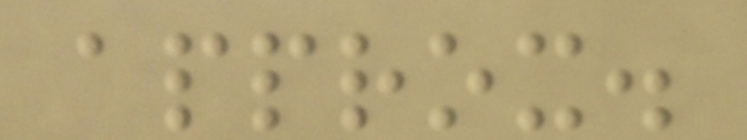approx.
